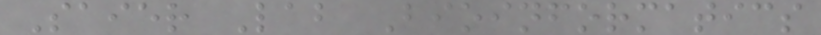Saier Lab Bioinformatics
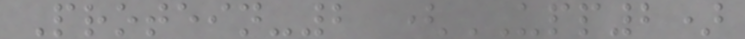Protein-2 (UPP2)
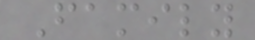Family
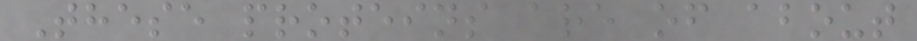These proteins are of about
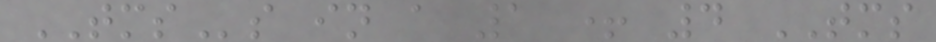TMSs in a 1 + 4 TMS
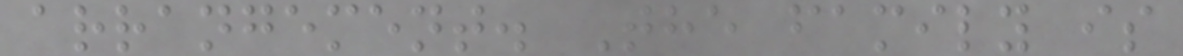arrangement. The family is
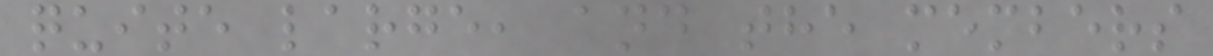quite large, and the members
